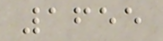1655
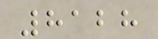8128
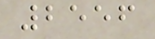2556
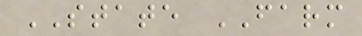STATE FARM
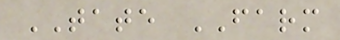TATE FARM
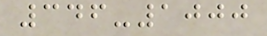346-1000
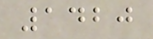1420
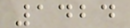1424
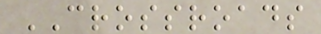CROSSROADS
